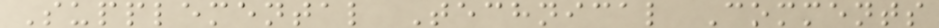Supplemental Technical Comments
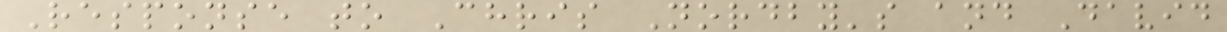Response to Chris Nordby's and David
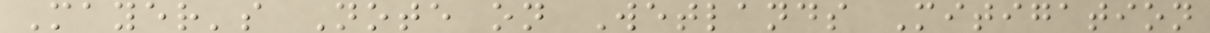Mayer's Note on Wetlands Mitigation
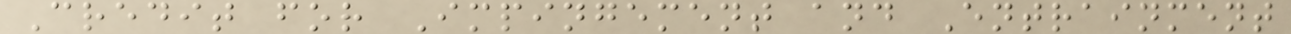Credit for Impingement and Entrainment
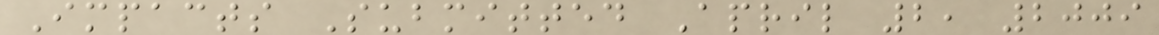Impacts Submitted April 2, 2009
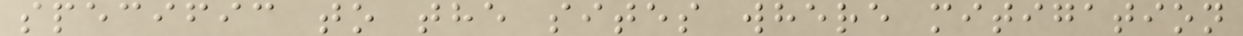specific to the sites where mitigation
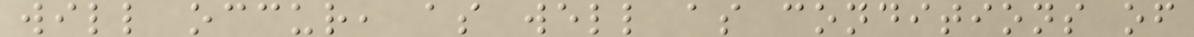will occur, as well as conditions of
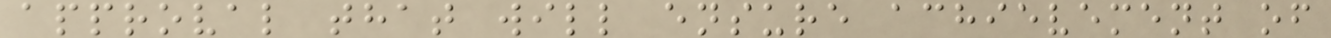approval that will ensure achievement of
